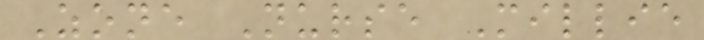Zone Nurse Millie
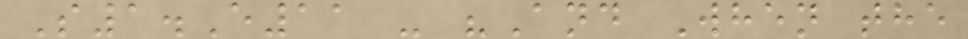S1.E11 - "And When the
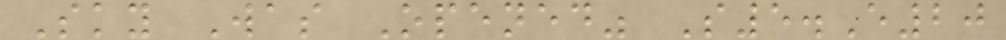Sky Was Opened" S5.E20
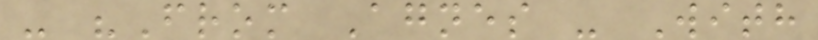- "From Agnes - With
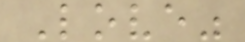Love"
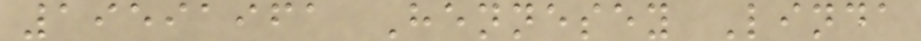19591961 Hennesey Linda
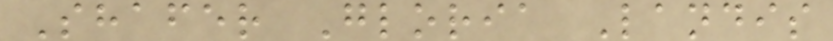Shafer Gloria Landis
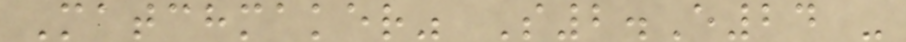Matchmaker" S2.E24 -
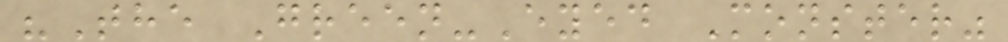"The Green-Eyed Monster"
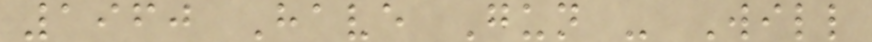1960 Have Gun - Will
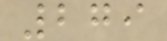279
